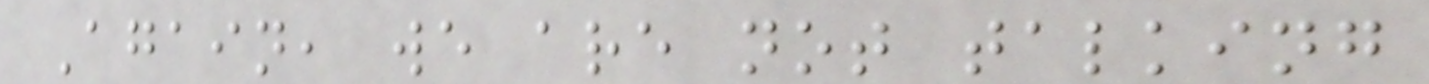Again, we are not talking
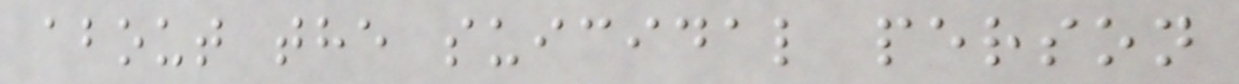about the suicidal person
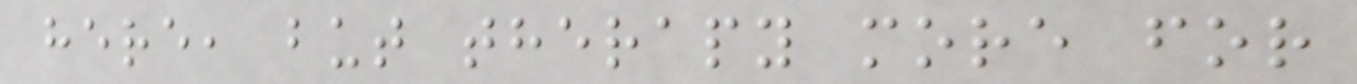here, but therapy more for
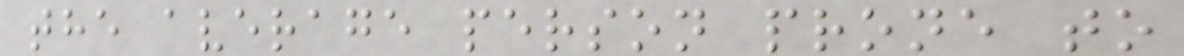the average person prone to
